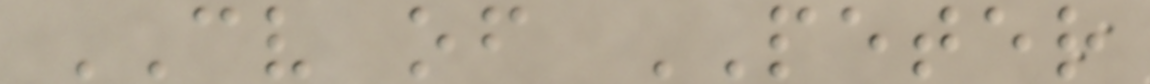CV of PETER
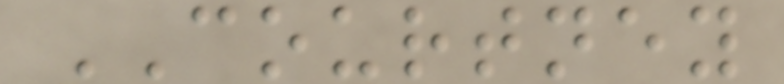COURTNEY
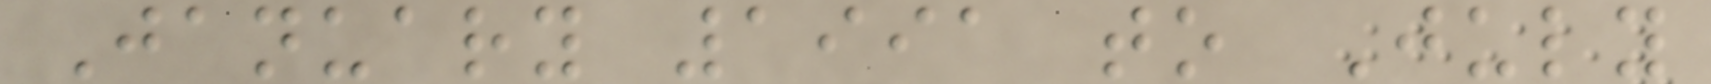January 1991 to July
